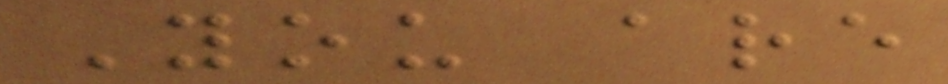You are
